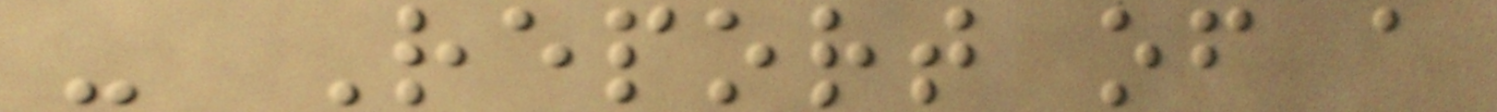- Report of a
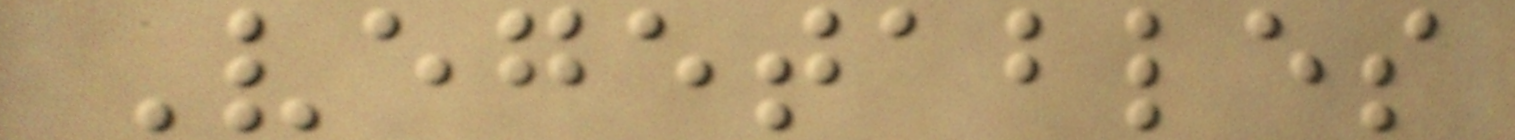Vegetables
